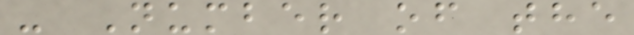- Number of the
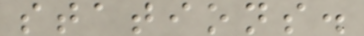stations.
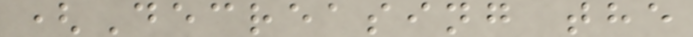(Decreasing the
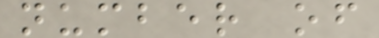number of
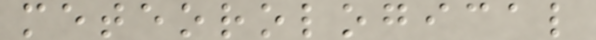meteorological
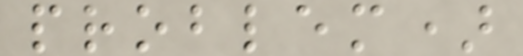problem)
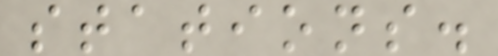stations.
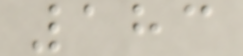183
